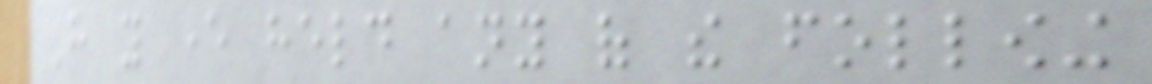Have you ever held any of the following
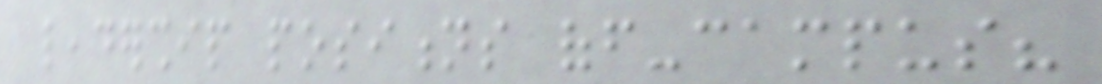leadership positions off-campus?
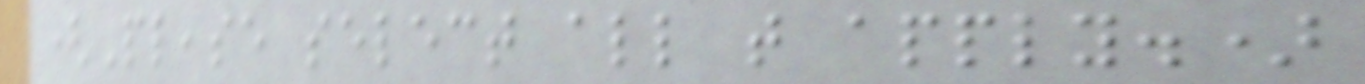(Please select all that apply.)
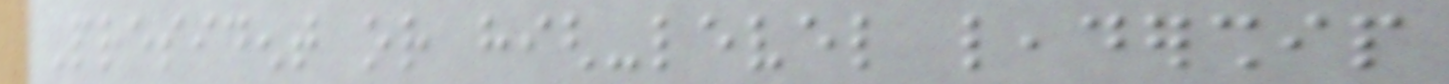President or high-level leadership
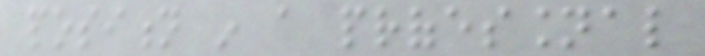position in a professional
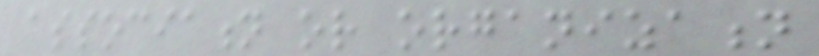association or organization
